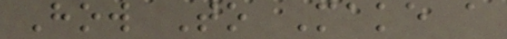How To Make a
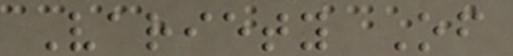Variety Of
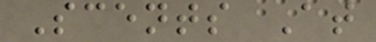Scents At
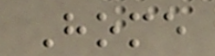Home
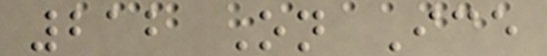212 On Ice
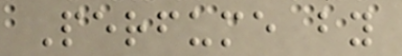Perfume by
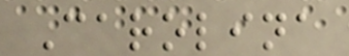Carolina
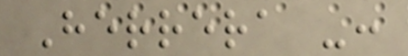Herrera -:
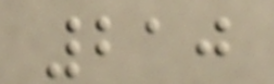210
